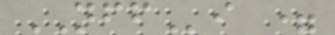NFFi =
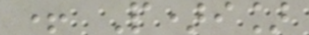+ P)i]
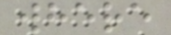where
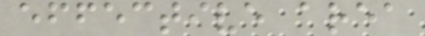effective area
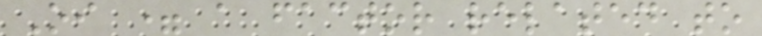Oi = a factor related to
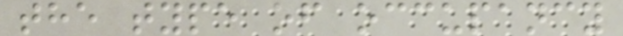the type of occupancy
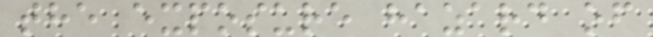the exposure hazard of
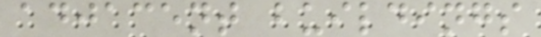adjacent buildings
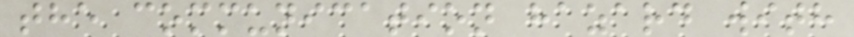the communication hazard with
